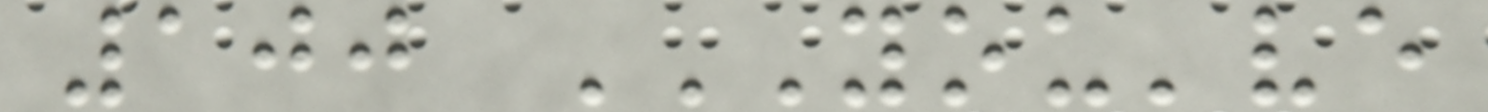100 YOU'VE
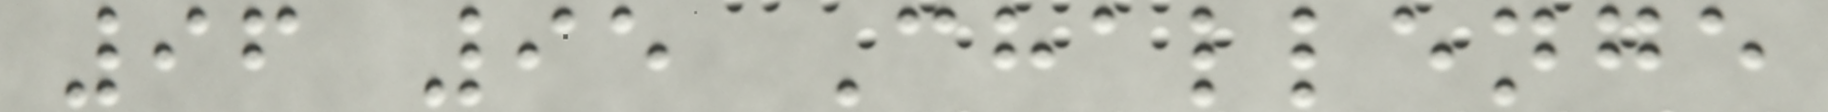96 95 Challenge
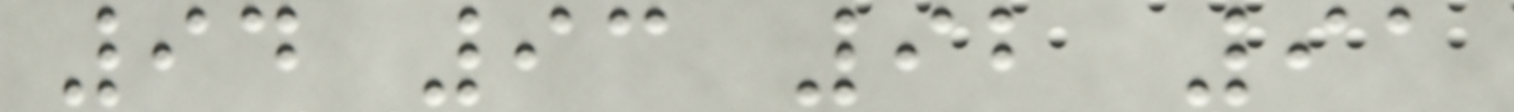94 93 92 91
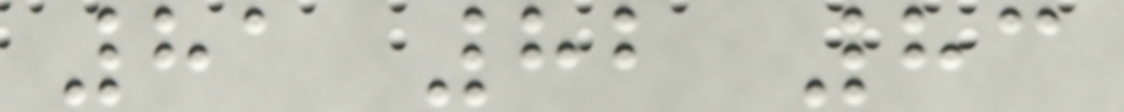81 82 83
